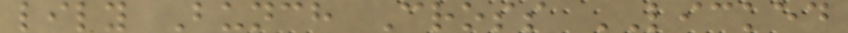lily Bunch Cross LICKED
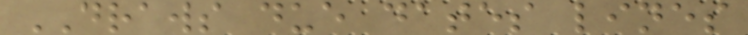DRAWS due dates lines
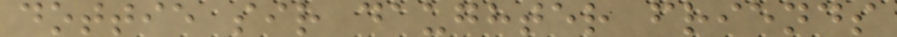dottie sir daughter friends
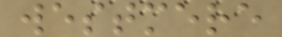westmere
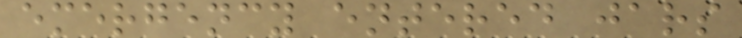emergency entered jars
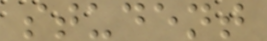student
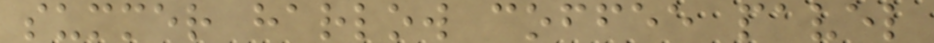summer harlow coffee pavel
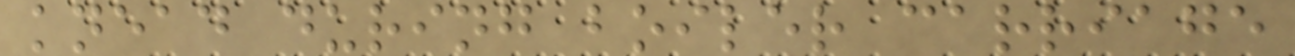knead during boiler carriage
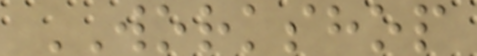WORKSHOP
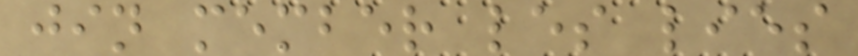jin member les lies
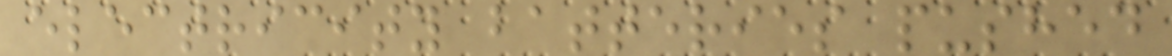electricity batteries pushed
